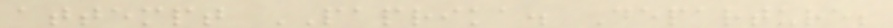attempt PAPRIKA. Departure;
